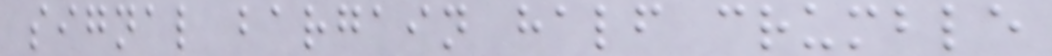signal bargain half crumble
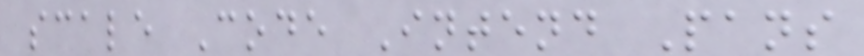scale Code Intend Pans
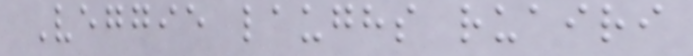Veggie laughs ruairi
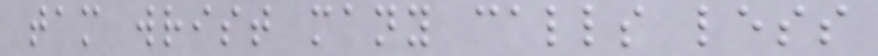tam wrist many calls less
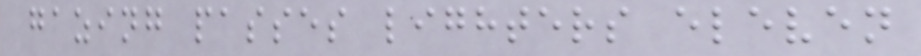gazing passes lighters eleven
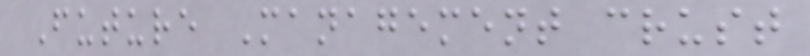Future Management crust
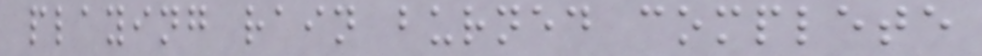playing rain burned complete
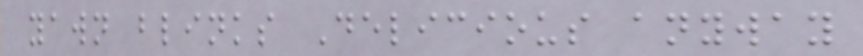yawn blinks Delicious anyway
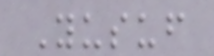Yusuf
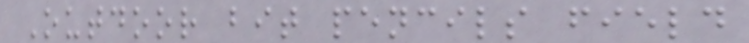Outdoor bit pencils field
